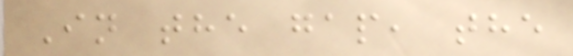In the gap, the
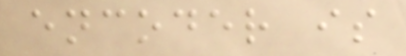encoder is
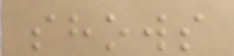shows
